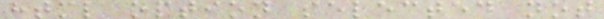html option selected not
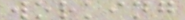working
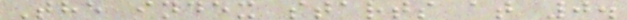The index starts at 0.
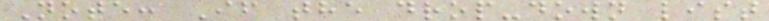Note: If the drop-down list
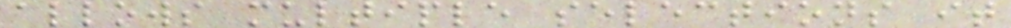allows multiple selections it
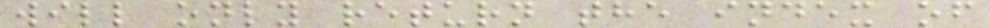will only return the index of
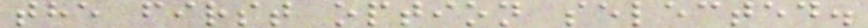the first option selected.
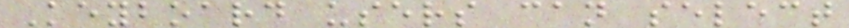Keyboard users can select
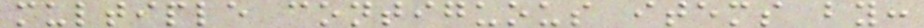multiple contiguous items by:
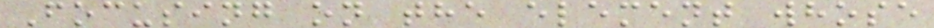Focusing on the element whose
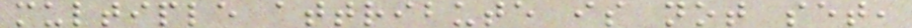multiple attribute is not set,
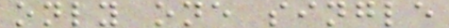only one single
